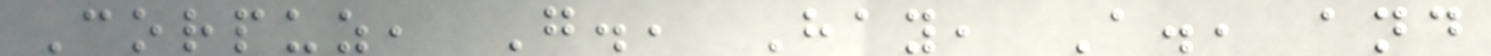Corpuz, G., Hay, A., and
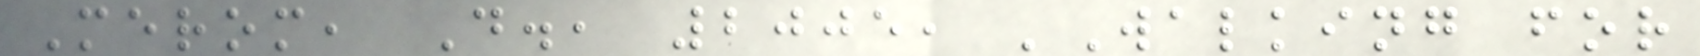Merom, D., 2005, 'Walking for
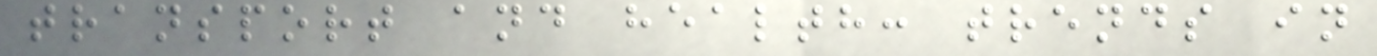transport and health: trends in
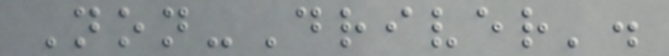Non-Driver'.
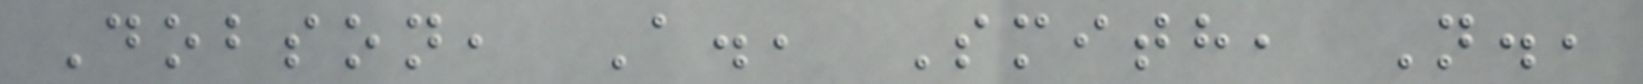Dobson, A., Smith, N.,
